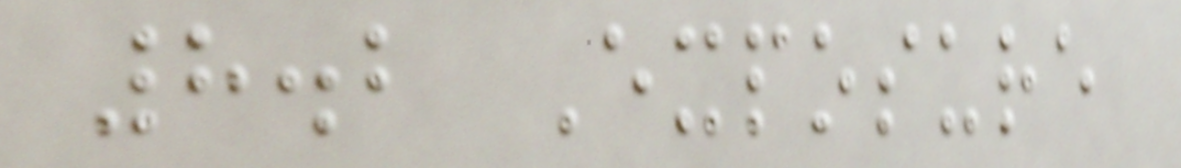8.2 Exposure
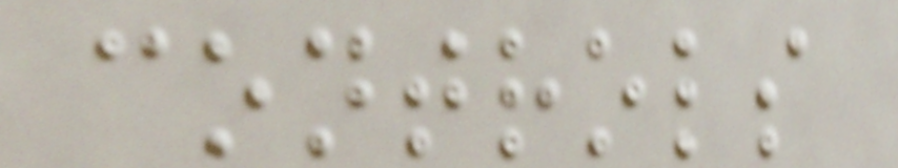controls
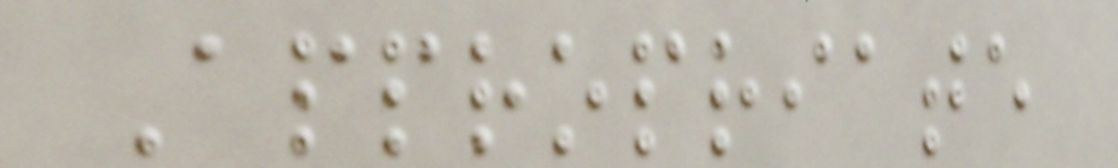Appropriate
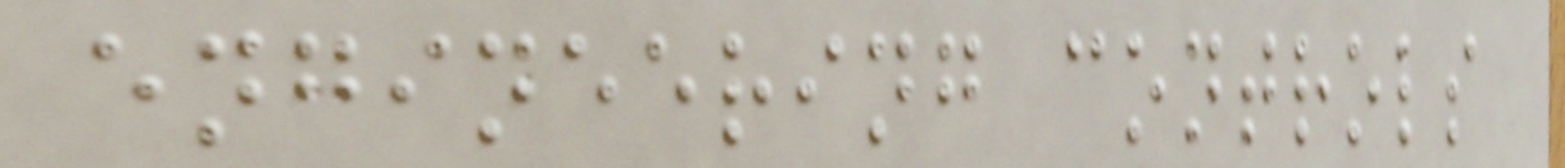engineering controls
